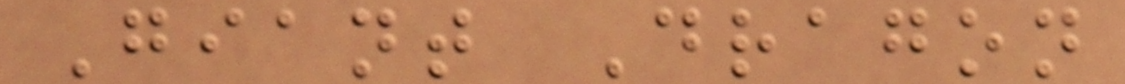Giant Dragon
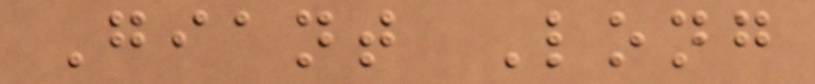Giant Long
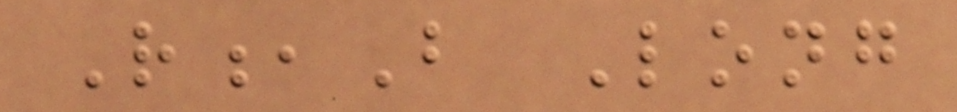R,B Long
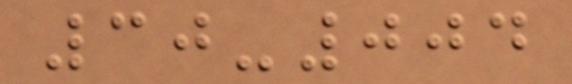30-004
